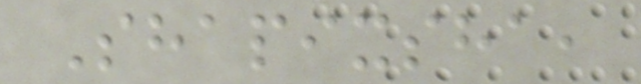Shapixsha,
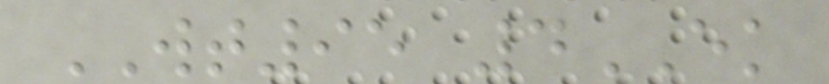WT95 4EK
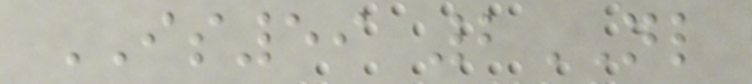IS59 2NL
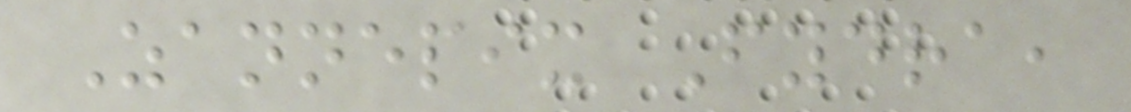Zannepix Fydra,
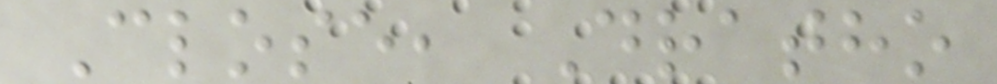Close, Dratho
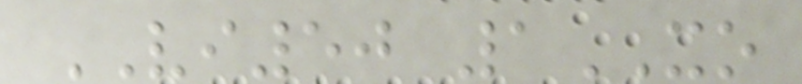VI50 1XO
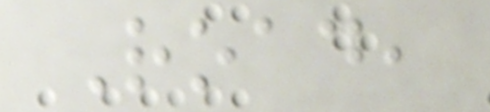Road,
